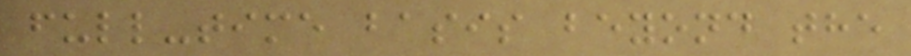full-time basis beyond the
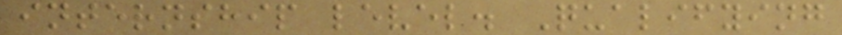internship level. Qualifying
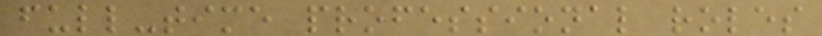full-time professional roles
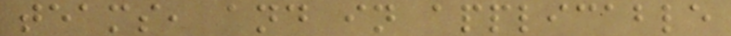teams, and in applicable
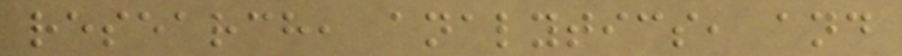research, analytics, and
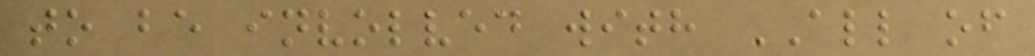to be involved with ALL of
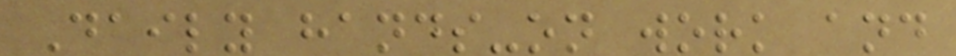Daily hands-on work and
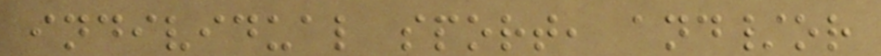individual sport, and/or
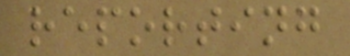reporting
